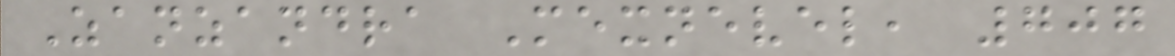Zanzandra Mexnevel, 707
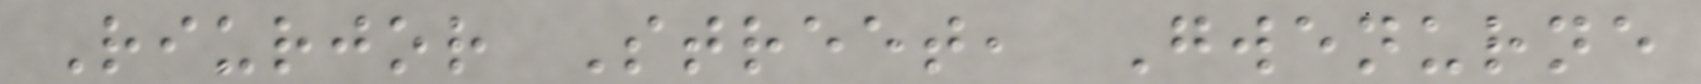Riurjor Street, Gwenurne
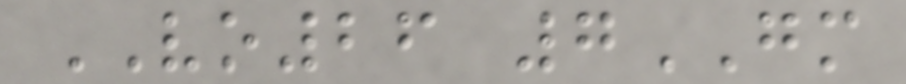VO26 7GM
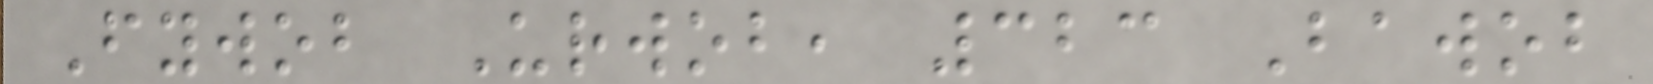Fywob Urwob, 323 Bawob
